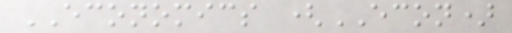ECONOMICS (ECON)
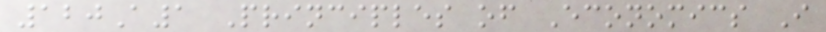120A1 Principles of Economics I
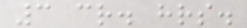3 cr. hrs.
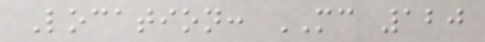Location: MC 120
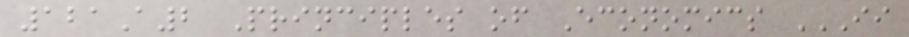121A2 Principles of Economics II
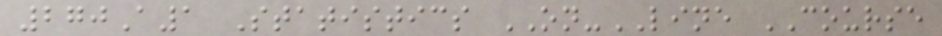270A1 Statistics ON-LINE COURSE
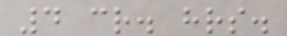4 cr. hrs.
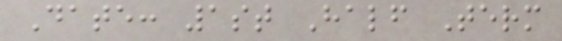Date: 1st Half Term
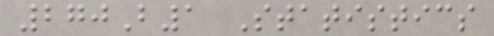270B1 Statistics
